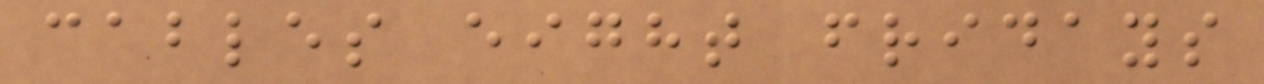cables eight fridays
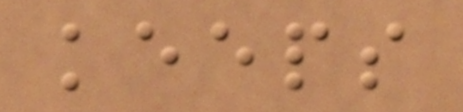keeps
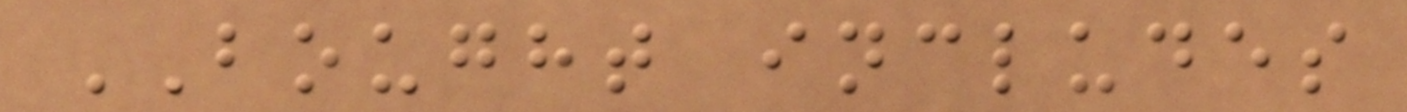BOUGHT includes
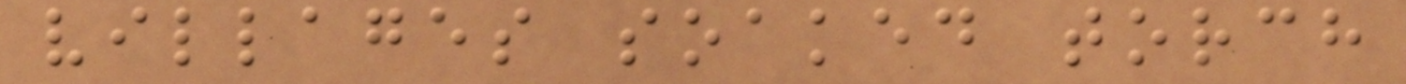villages soaked torch
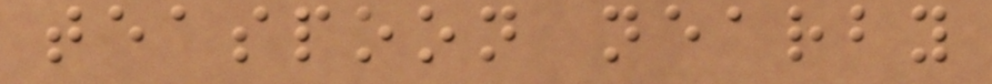teaspoon nearby
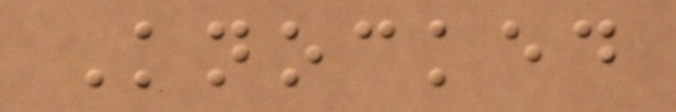Knocked
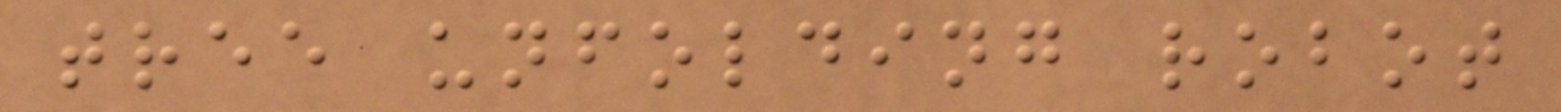tree unfolding robot
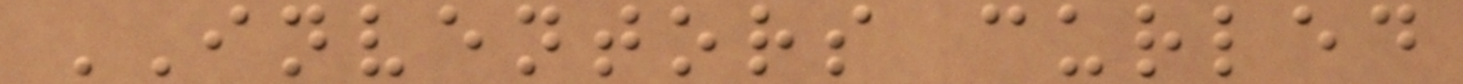INVENTORS curled
